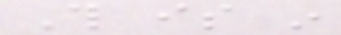This is in
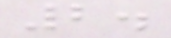2.
